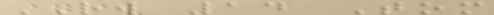RW 14 Tom
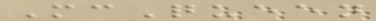McQueen
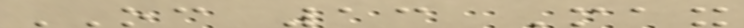OC 13 Max
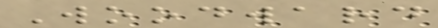Woodward
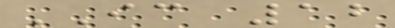IC 12
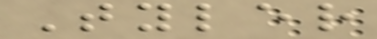Tyler
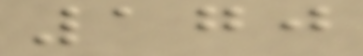170
